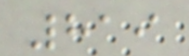819
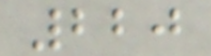220
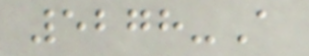5278-A
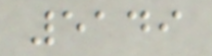5149
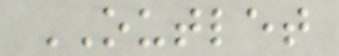OUTLET
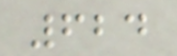624
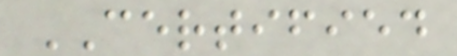CERTIFIED
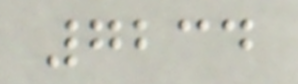7234
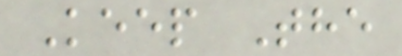Keep The
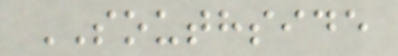SOUTHSIDE
